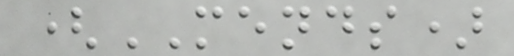(MENDS)
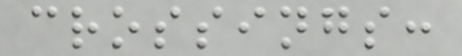crossings:
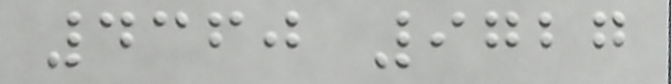4360 9727
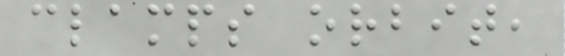clamps orbit,
